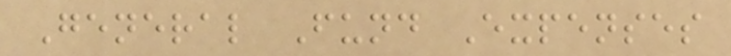General Fund Expenses
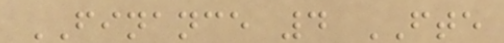FINANCE 4 FTE
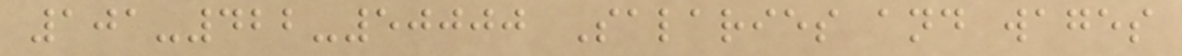101-422-50000 Salaries and wages
